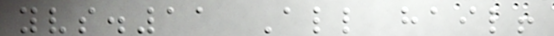yvs.11 All hail!
